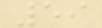59
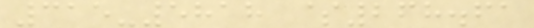315-5818 $268.61
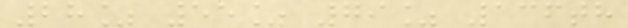28% 55% 79% 136th
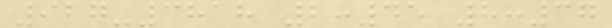927-3818 2:45 8:37
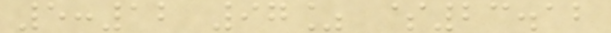5:12 97% $23.12
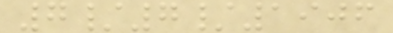7/7/1906
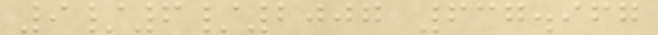9/6/2007 637.967
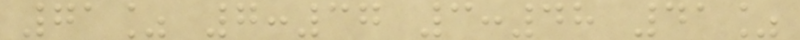71% 7:37 3:48 41%
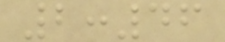2:46
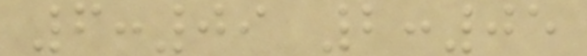6:09 2:05
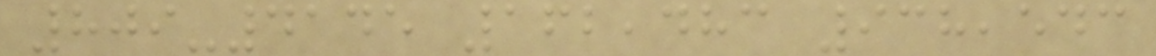809-4145 162,483 938,543
